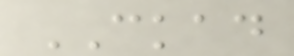CKAD
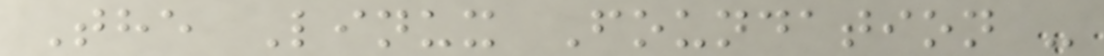The Linux Foundation -
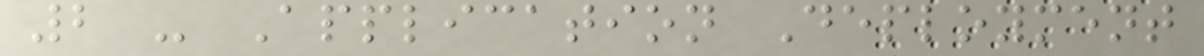2 - Application Deployment
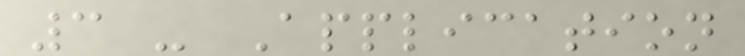3 - Application
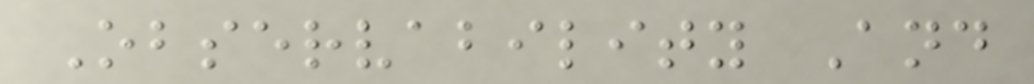Observability And
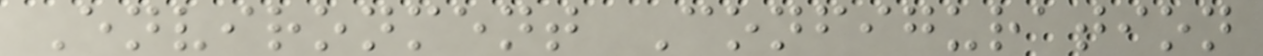Environment Configuration
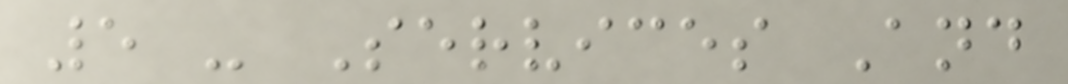5 - Services And
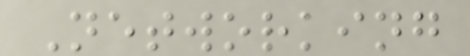Networking
